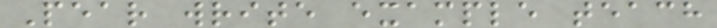Pear write example teach
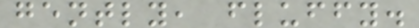gently, fluffy.
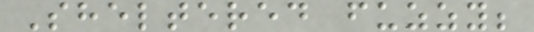Sheltered fuzzy;
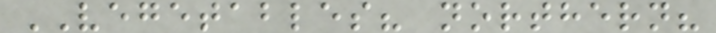VEGETABLES? northern?
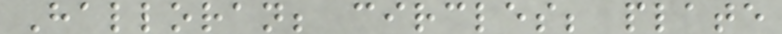Halloran; circles; plate
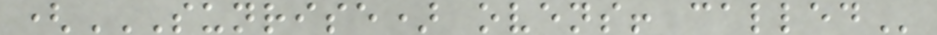(SUNRISE) OVENS! CALLED
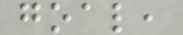goal,
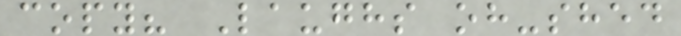copy? Laughs oh-shed
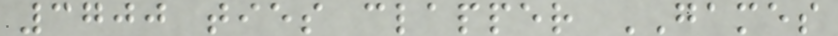3700 ties clapper GAMES
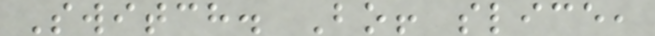Switch. Bo! slice,
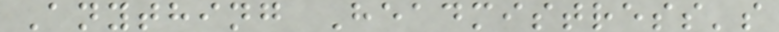Anything Headmistress's
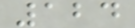124
